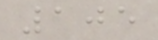105
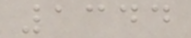1344
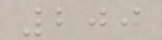200
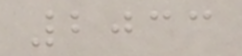2033
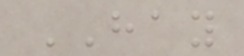HAY
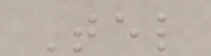Tel
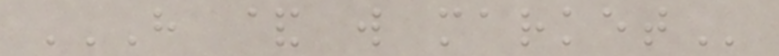H & W MARKET
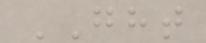GHT
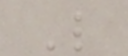L
